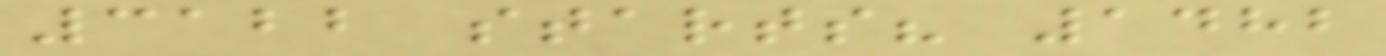3122 starts? 1482
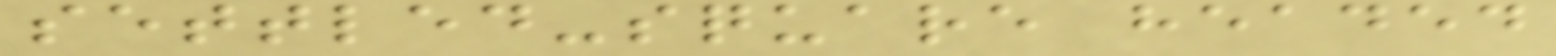settled-square headed
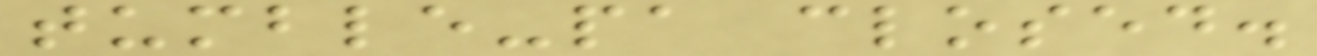tumble-pa closed.
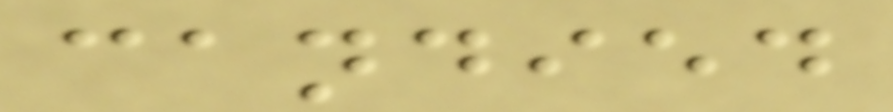candied
